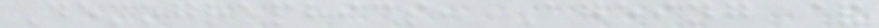Demographics, Ageing &
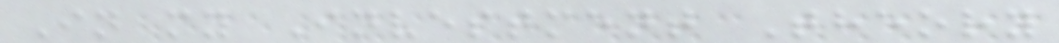In my Investment Theory
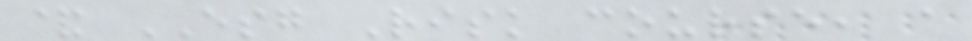& ESG Risk course, a
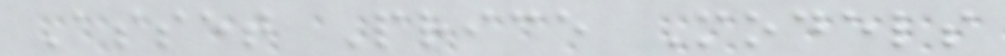Asset Price Models
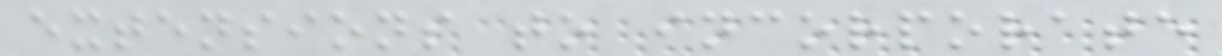extensions to incorporate
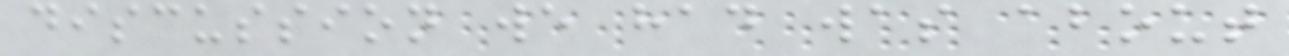discussion we had was about
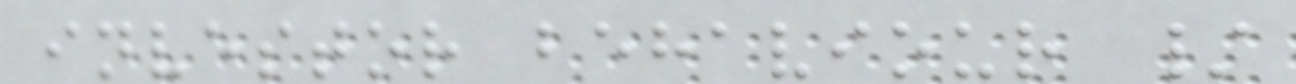investor behaviour /
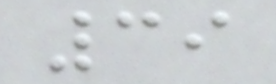39
